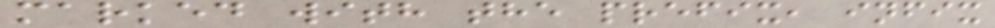marked with the prefix, infix
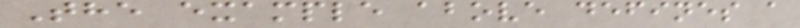The example above defines a
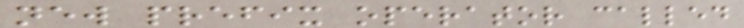new prefix operator called
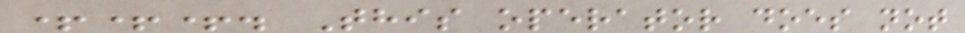+++. This operator does not
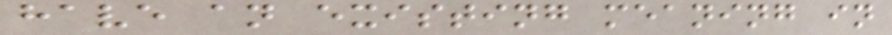have an existing meaning in
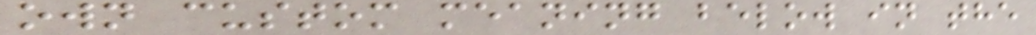own custom meaning below in the
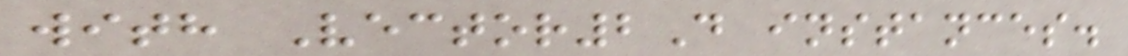with Vector2D instances.
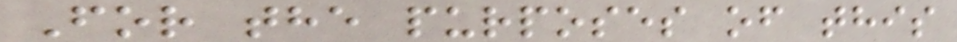For the purposes of this
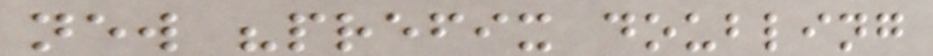new "prefix doubling
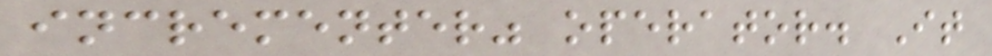incrementer" operator. It
